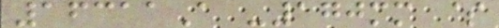16311A -170mm $
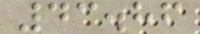43.86
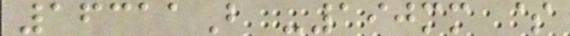16311B -190mm $
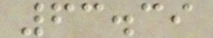63.39
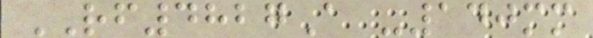RF4827A -140mm
